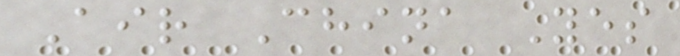Air China Yes
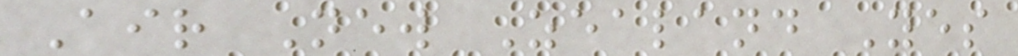Air New Zealand Yes
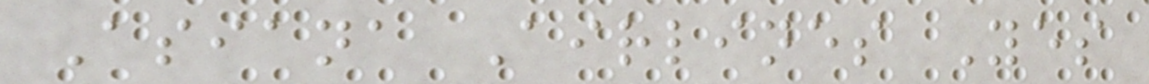Asiana Airlines Yes
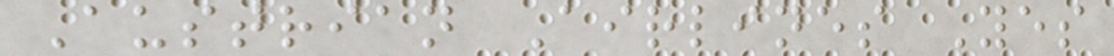Austrian Airlines Yes
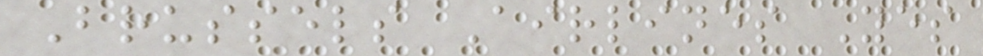Brussels Airlines Yes
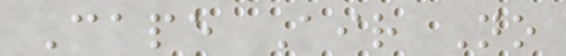Cape Air No
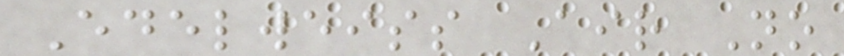Edelweiss Air No
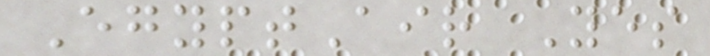EgyptAir Yes
